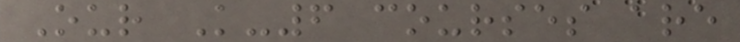Our K-6 courses are
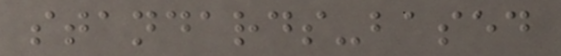standards-based
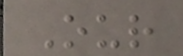Our
